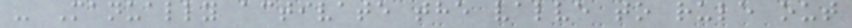- Manually activate the valve to rule out
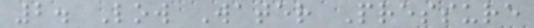2. Low Water Pressure
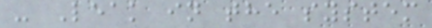- Leak in the system
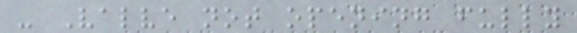- Valve not opening fully
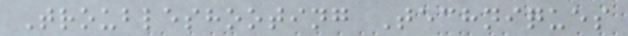Troubleshooting Techniques
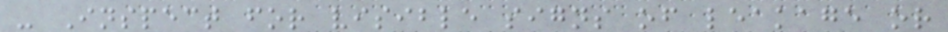- Inspect for visible signs of leakage or
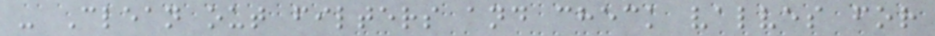- Clean out filters and check valves for
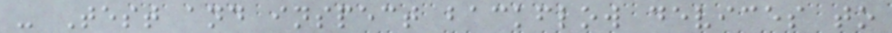- Test and inspect backflow devices to
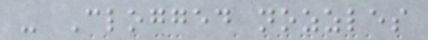- Clogged nozzles
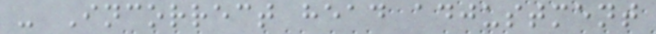- Incorrect head adjustment
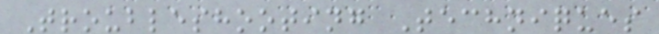Troubleshooting Techniques
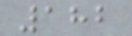182
